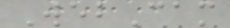WebCam
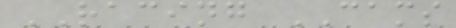RACING CAMS
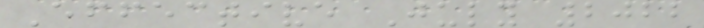Effective July 2022
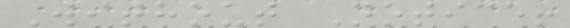Without Notice!
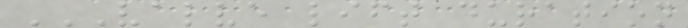VALVE LIFT DURATION
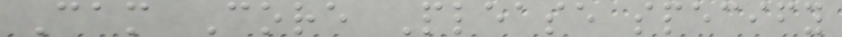Cam Core Please specify
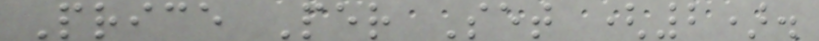Price Per Set (2).
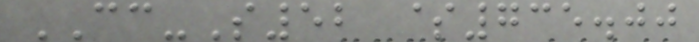CC-S52 $735.00
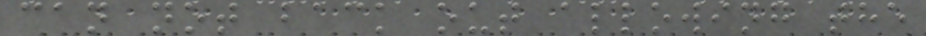can not back out allowing the
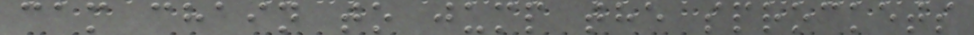cam chain to jump the sprockets
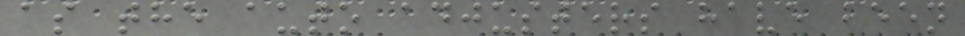as the auto adjusters have been
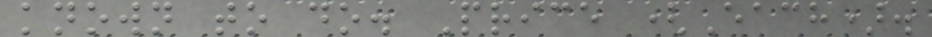known to do. Price (Each).
